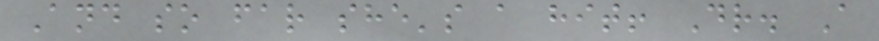And so far she's a hit! Dr. A
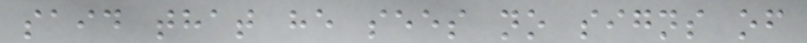said that he sees no signs of
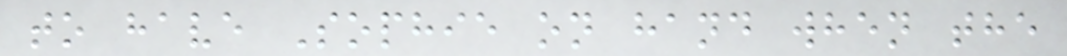to have Sophie on hand when the
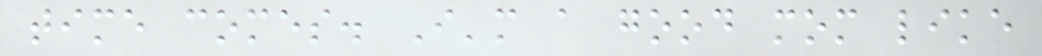time comes. I'm a good mom like
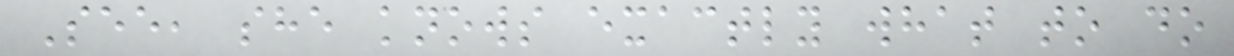See, she knows exactly what to do
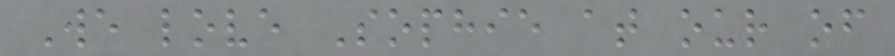We love Sophie at our of
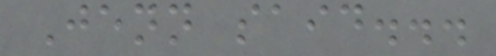Jenn said...
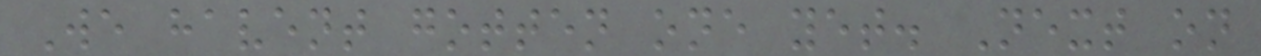We havent gotten one yet. Next on
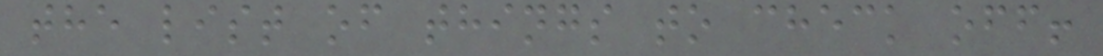the list of things to check off!
